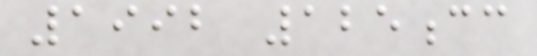1992 125cc
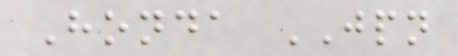Honda JPN
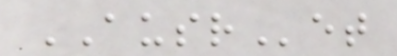AUSRet
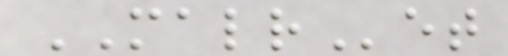MALRet
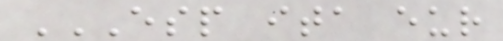ESP ITA EUR
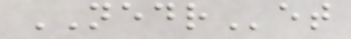NEDRet
